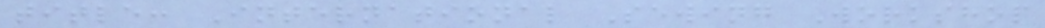title: International Sewing Workshop
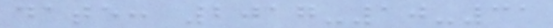date: 2017-10-31
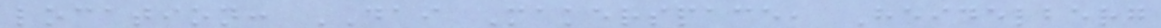location: DAI Makerspace, Heidelberg
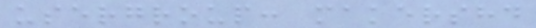usergroup: makershd
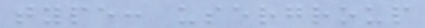type: usergroup
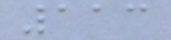113
